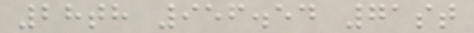28th 956.54 71st
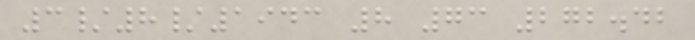3/8/1943 8 73 272.42
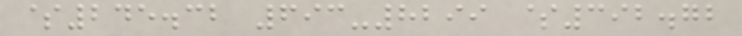$245.32 693-8299 $392.72
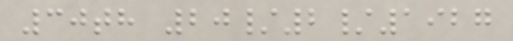30th 20/2/1927
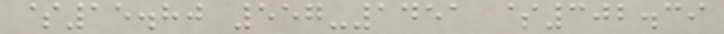$15.80 557-1451 $302.39
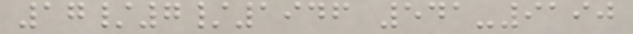17/7/1946 541-9190
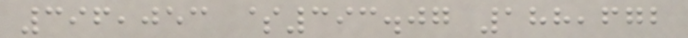396,053 $393.07 188,672
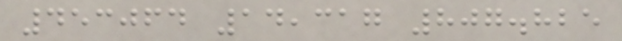453064 14,317 807.825
